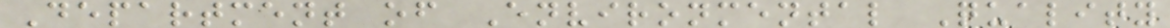Department of Environmental Quality
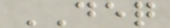DEQ
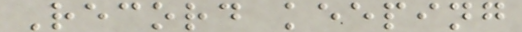Record keeping
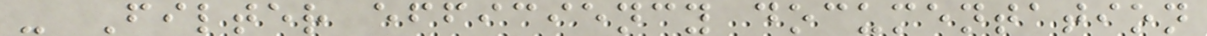- Filter efficiency documentation
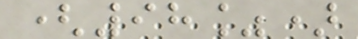(98%)
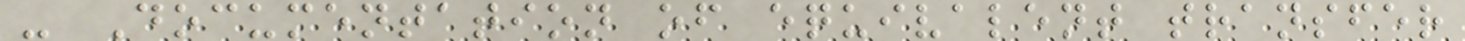- Documentation of equivalent transfer
